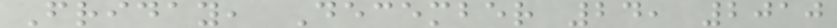Friday, December 24, 2010
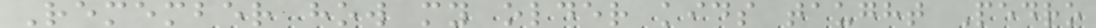Remember how my older kids taught Pedro
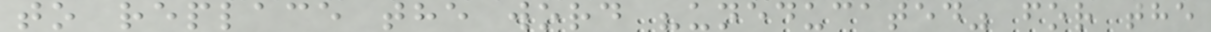to replace the word "uneducated" for the
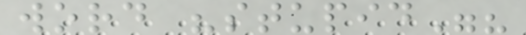word "stupid"?
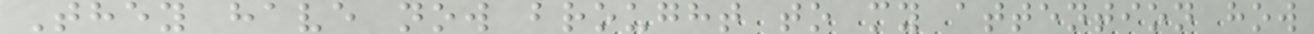They have now brought to my attention how
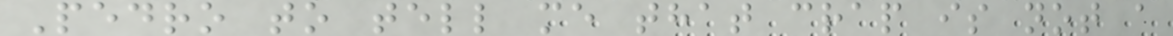Pedro to tell me that crap is not a
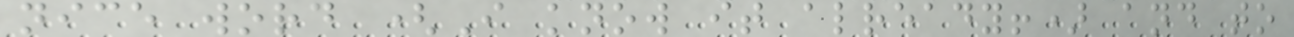nice word (I know it already!) and to
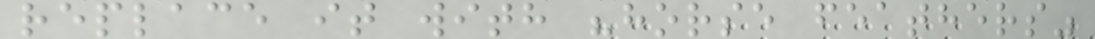replace it with "horse feathers"
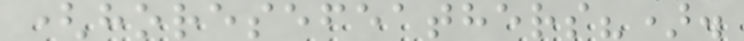(horesefeathers?).
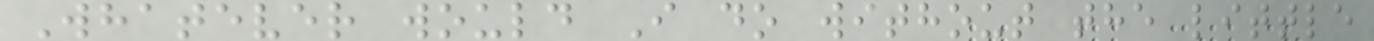Whatever would I do without the little
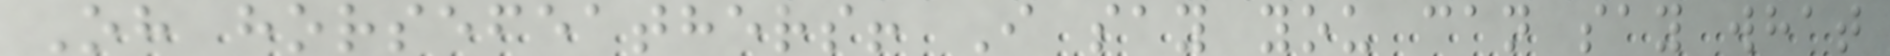Oh horsefeathers! I say you can say what
